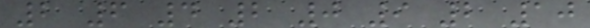2 6 4 2 0 9 2 10
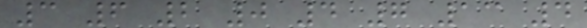3 6 2 0 4 7 13 4
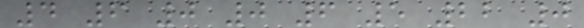4 6 0 0 6 5 22 0
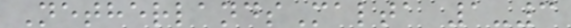NetherlandsMalta 1-3
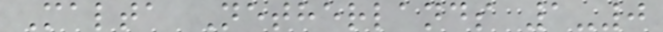Malta Netherlands 1-0
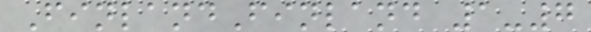FinlandFinland 1-7
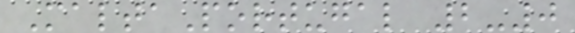MaltaPortugal 2-0
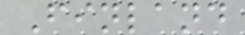Finland
